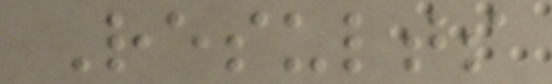Results
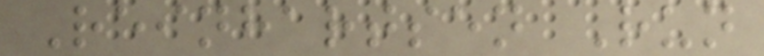Reinhartsen Run
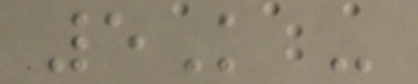5K -
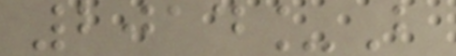2014_B
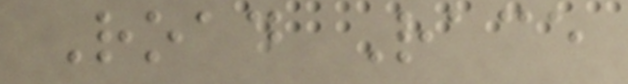Road Race
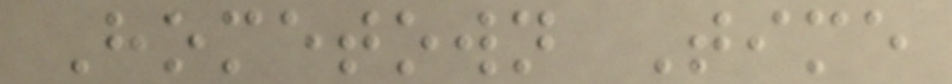Hometown Time
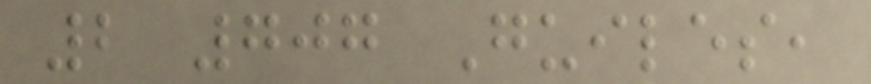2 707 Guiles,
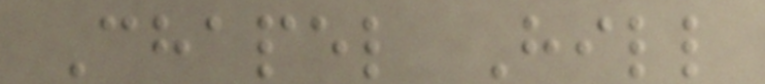Chapel Hill
